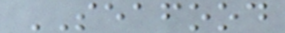SEAFOOD
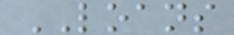LOANS
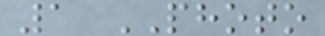1 PHOTO
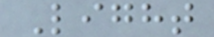Light
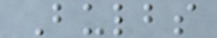Bulbs
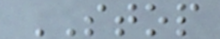STOP
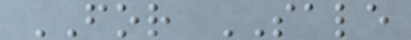FOR SALE
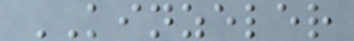KINZELER
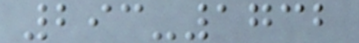293-1732
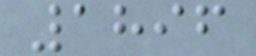1896
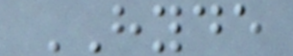HYDE
